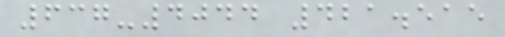637-4044 421.515
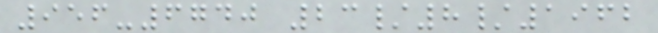956-6740 23/8/1962
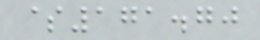$171.70
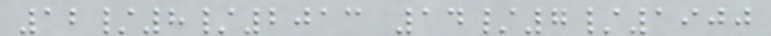12/8/2013 14/7/1900
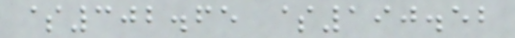$302.65 $190.52
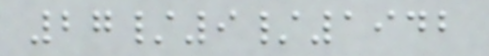27/9/1942
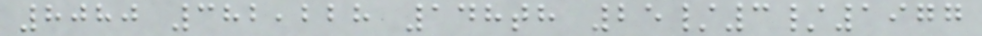8080 382,228 148th 25/3/1977
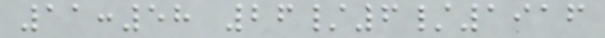11:58 26/6/1916
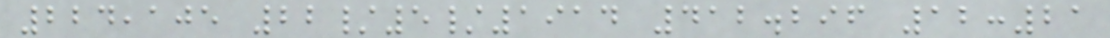224,105 22/5/1914 412.296 12:21
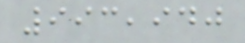993,940
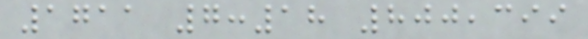1711 7:18 800,399
